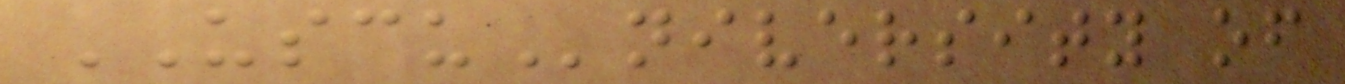USCUniversity of
